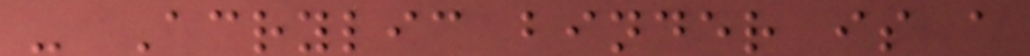- Acrylic binder is a
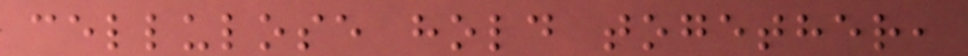cellulose hold together,
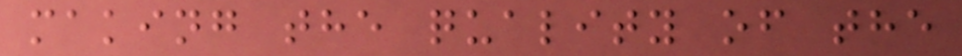making the quality of the
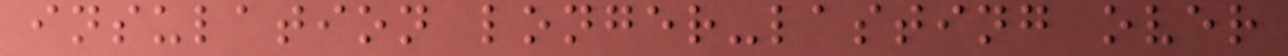insulation longer-lasting over
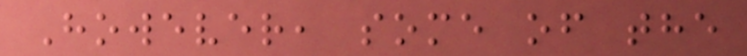However, some of the
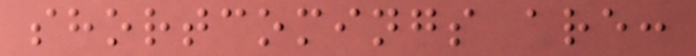shortcomings are:
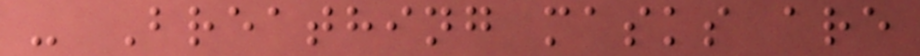- Breathing masks are
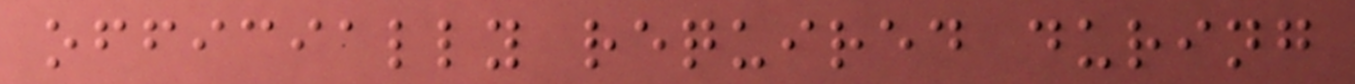officially required during
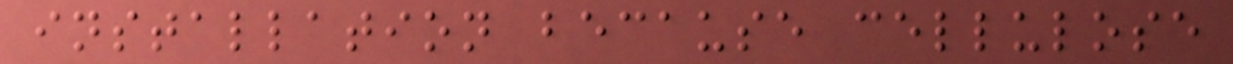installation because cellulose
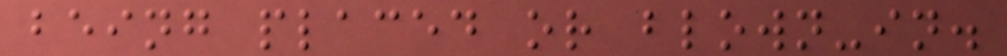being placed or blown-in.
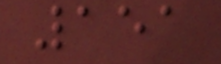151
